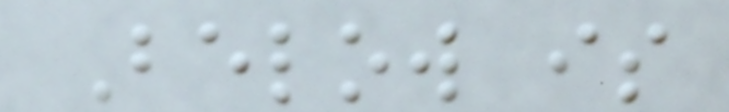Below is
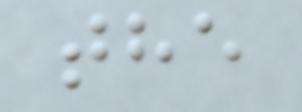the
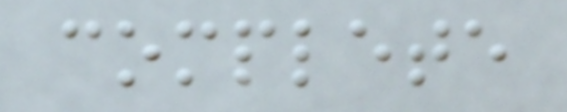complete
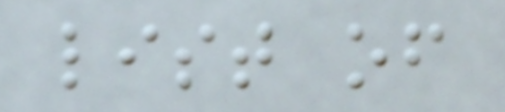list of
